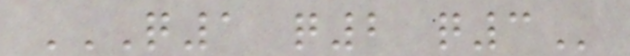Q1 Q2 Q3
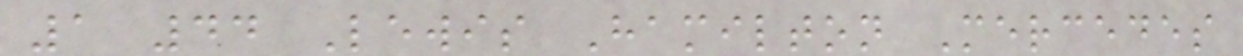1 44 Lewis Hamilton Mercedes
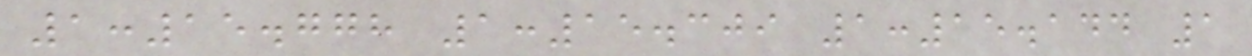1:15.778 1:15.309 1:15.144 1
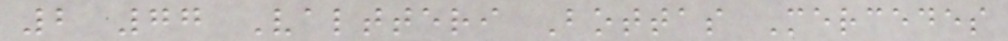2 77 Valtteri Bottas Mercedes
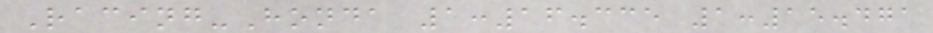Racing-Honda 1:16.335 1:15.471
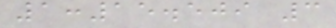1:15.509 3
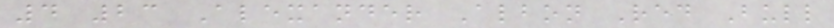4 23 Alexander Albon Red Bull
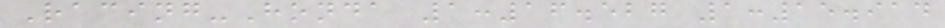Racing-Honda 1:16.527 1:15.914
